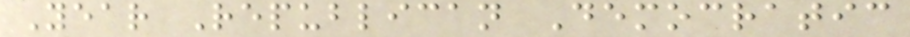Year Republican Democratic
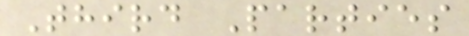Third Parties
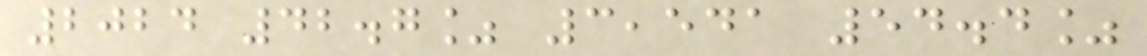2024 42.7% 3,541 54.4%
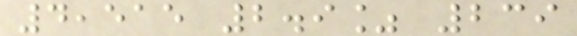4,515 2.9% 239
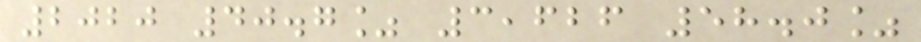2020 40.7% 3,626 58.0%
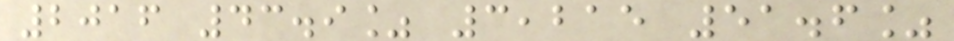2016 43.9% 3,215 51.6%
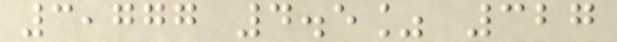3,777 4.5% 327
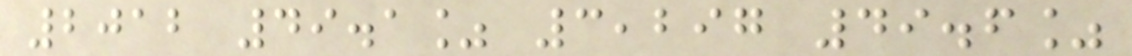2012 49.1% 3,297 49.6%
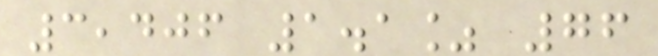3,406 1.1% 76
